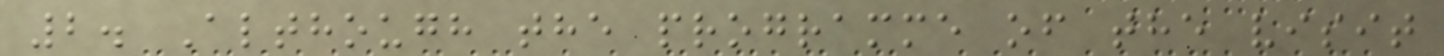2. Although the programme of the visit
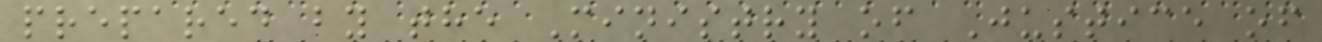prepared by the Ministry of Justice of
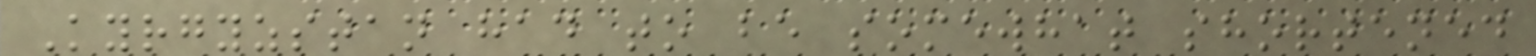Kyrgyzstan had to be somewhat shortened
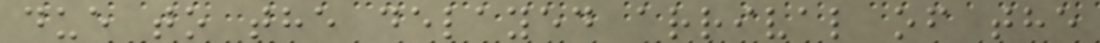due to the delayed arrival of the
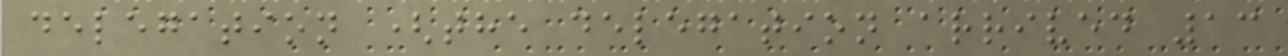delegation (the delegation arrived 13
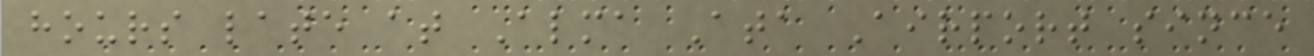hours late at Alma Ata Airport since
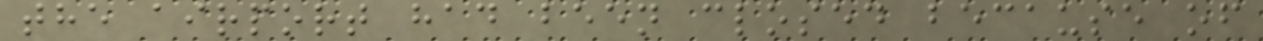the airport had been closed because of
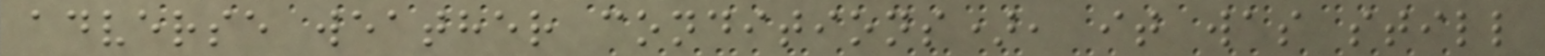adverse weather conditions), it was still
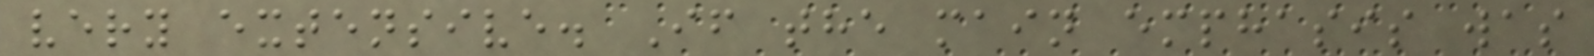very extensive. If the main emphasis was
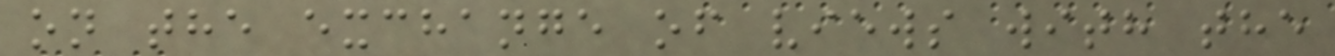on the exchange of views with the
